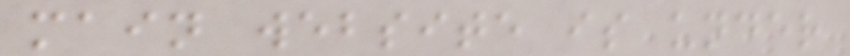main website is under
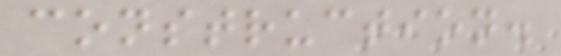construction.
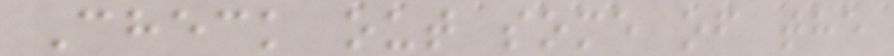Check out some of the
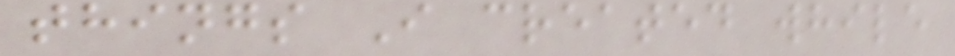things I created while
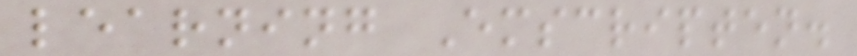learning Emscripten.
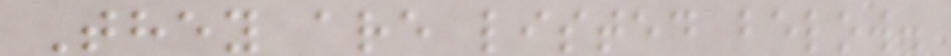They are listed below.
